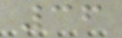36
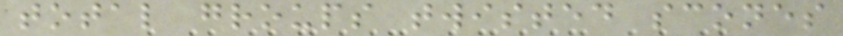total groups twisted scones
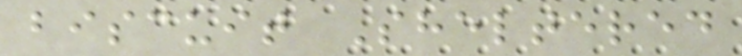biscuit Sheltered
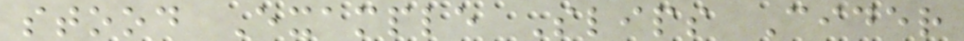stood Example Slips Cider
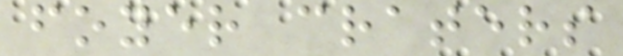foyer craters
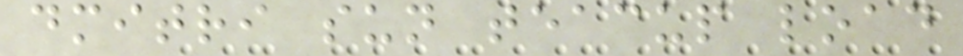dmitri sun teacup load
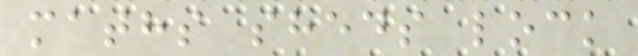maths sheds lock
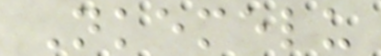Nkemelu
